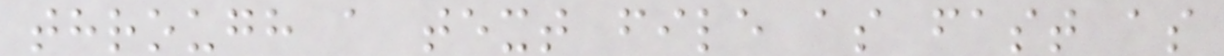through a text file as fast as
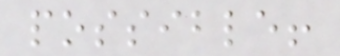possible!
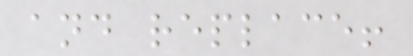and replace!
